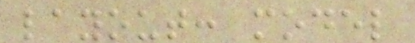layout: model
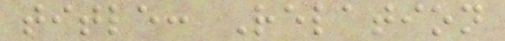title: Relation
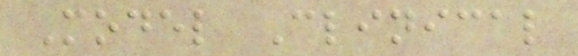Model Clinical
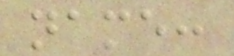name:
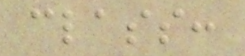class:
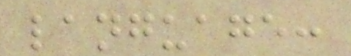language:
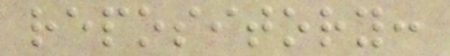repository:
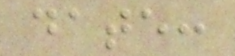date:
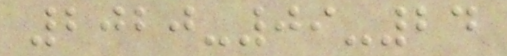2020-09-24
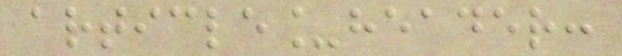article_header:
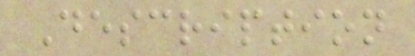Description
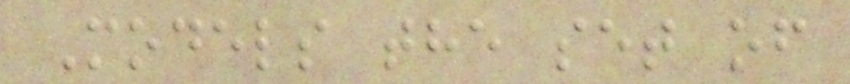Models the set of
